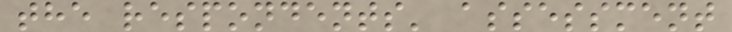the respondents' assessment
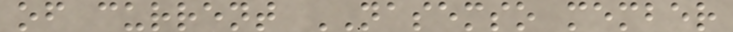of current NASEMSO member
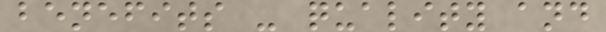benefits - quality and
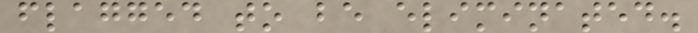flagged to be eliminated.
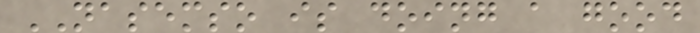NASEMSO is doing a good
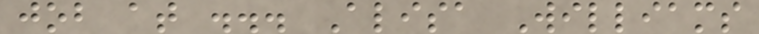job at ... Alisa Williams
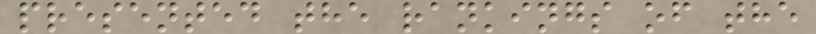presented the rankings of the
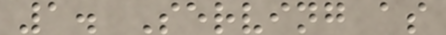1. Serving as
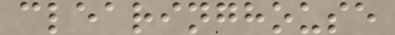clearinghouse
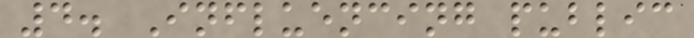4. Influencing public
